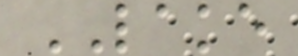LAKE
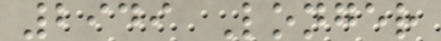2949 Longer
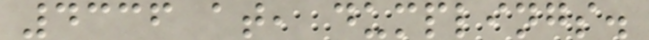4336 at, dumplings.
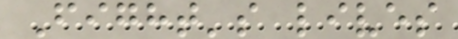Fight's lives
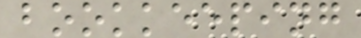bookkeeping
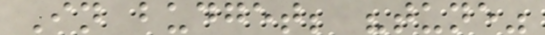In budget; "tune"
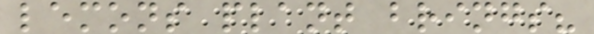lemons plant brings?
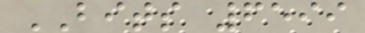BITS 6599
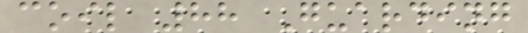coil 88 Guarding
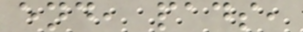end, pads,
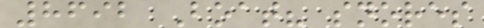8692 Boat? snores
